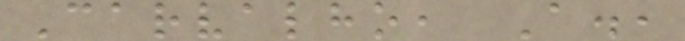Carvalho, A.,
